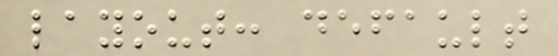layout: default
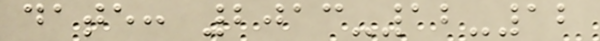date: 2013-12-12
